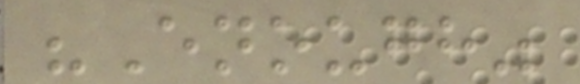"Enough"
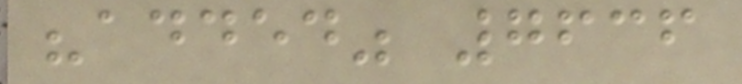"added" 7636
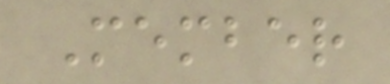Member
